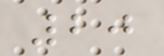20
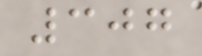307
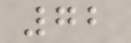72
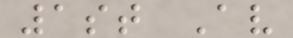1st Av
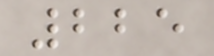225
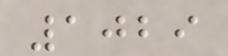1029
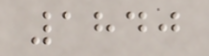1840
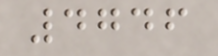4746
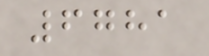6781
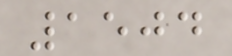1504
